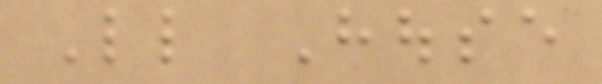Little House
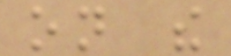on the
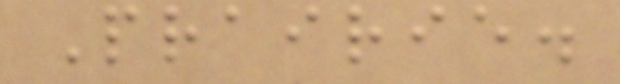Prairie.
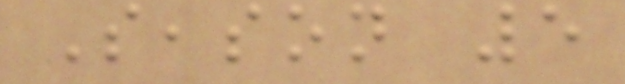Season 5
